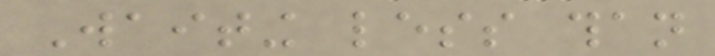Waiting less than
